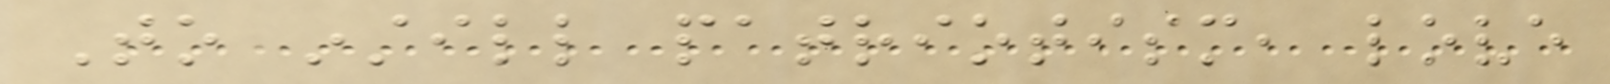To instill patriotism, love
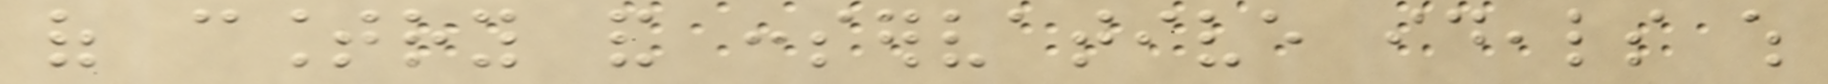of country and conservative ideals which
